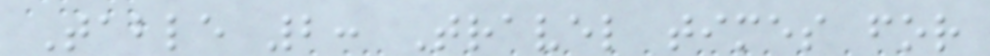Table 2: Travel times for
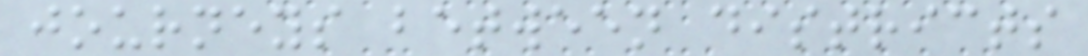journeys between districts
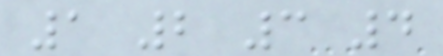1 2 3 4
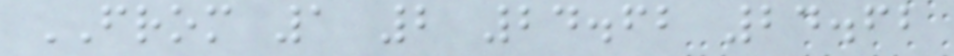FROM 1 2 24.62 24.62
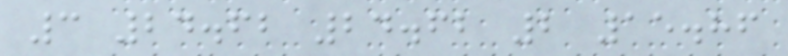3 24.62 24.62 2 15.86
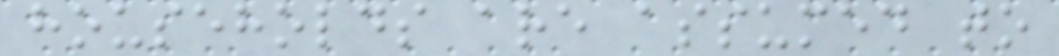households are assumed to
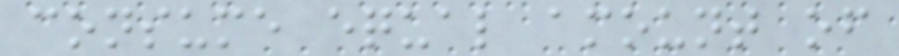consume equal amount of
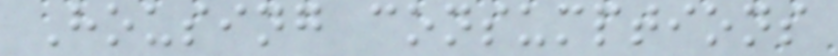Housing consumptions
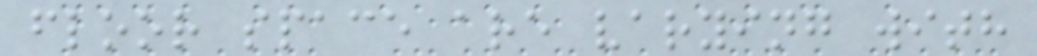floor space are varying with
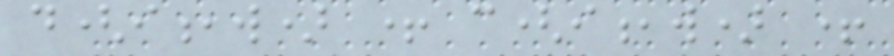d(i,w) + c(i,w) +
